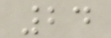24
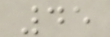45
